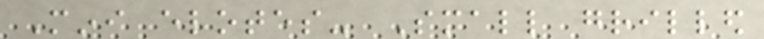Mini elotes- Small grilled
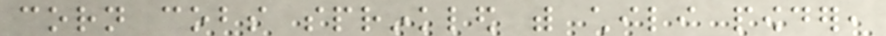corn cobs sprinkled with chili powder,
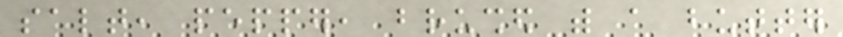salt, pepper, brushed with a butter
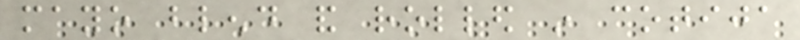mayo blend and rolled in cotija
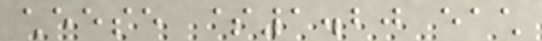cheese $1.20 each
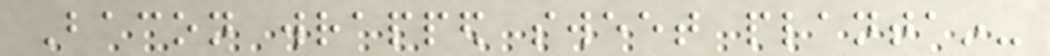Bacon wrapped sweet plantain-
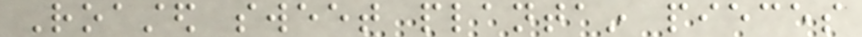Roasted sweet plantain pieces
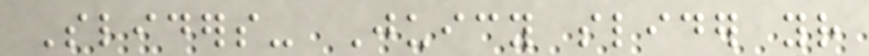Sliders- Juicy slider your
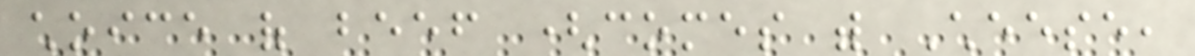choice of beef (comes with Cheese,
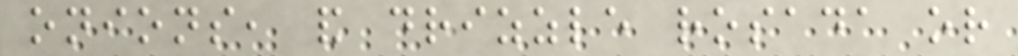onions, and drizzle rosada or
